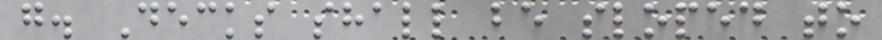g. Decks shall be sloped to
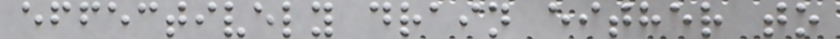effectively drain either to
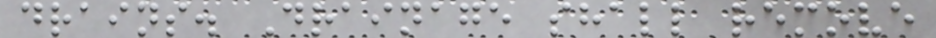drains. Drainage shall remove
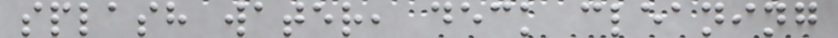splash water, deck cleaning
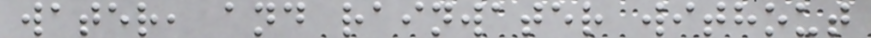water, and rainwater without
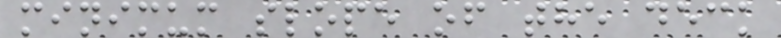minimum slope of the deck
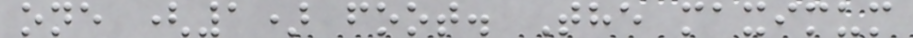one (1) foot. The maximum
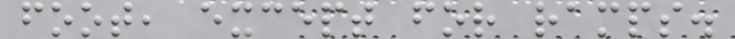foot, except for ramps.
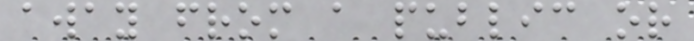away from a public or
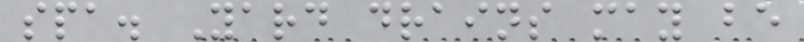spa. Yard drains may be
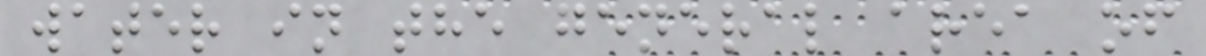water in the general area of
